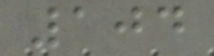104
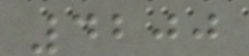4200
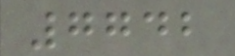7742
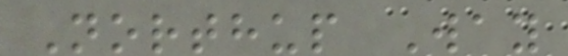Northup Way
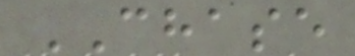CHASE
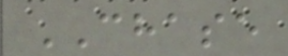CHASE
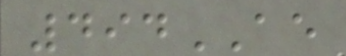494AE
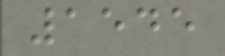1545
